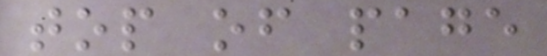top of page
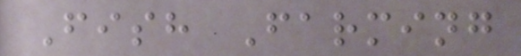Fish Farming
